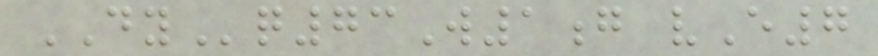DYq73W1g vE7
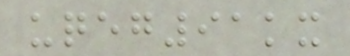uqeg91kx
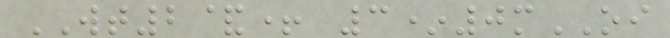WT2&+ 3*0mOI
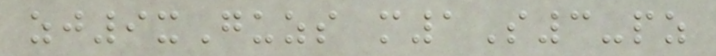zj9xGuzs m1S3-pz
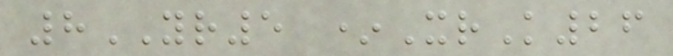8YR5 *XrK26
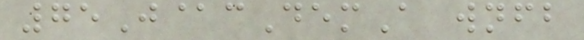75J@cDemA wnfb
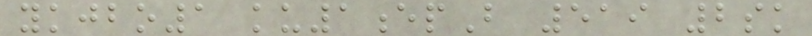ykjbo1 ku1epB 519 2sk
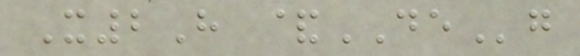X2H &DEg
